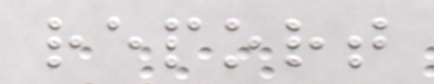report
